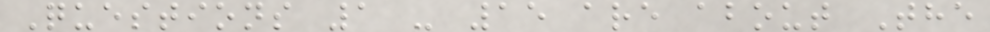Questions 1 - 15 are about The
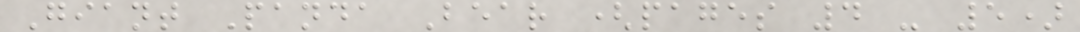Giant Panda Bear (pages 4 - 5)
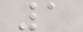1
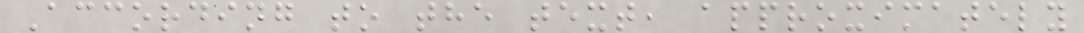According to the text, approximately
